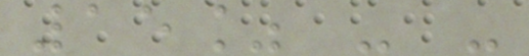15% - -
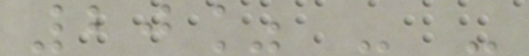20% - -
